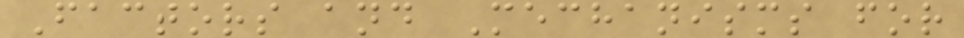Factors and Mechanisms for
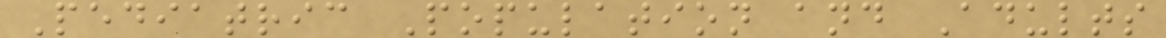Pediatric Population and Adults
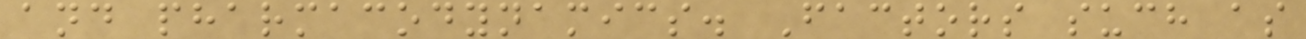and pharmacodynamics. Factors such as
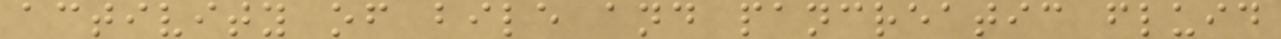activity of bile and pancreatic fluid
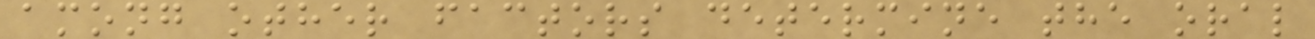among other factors determine the oral
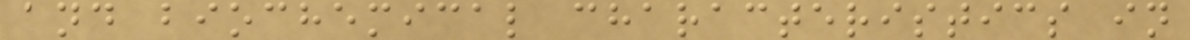and biochemical characteristics in
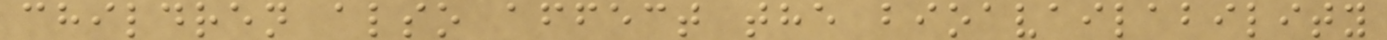children also affect the bioavailability
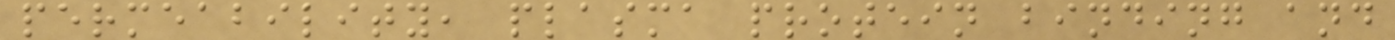permeability, plasma protein binding and
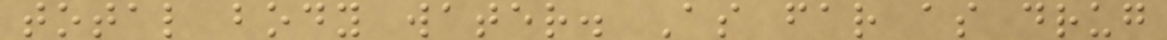total body water. As far as drug
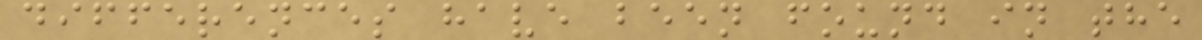differences have been found in the
